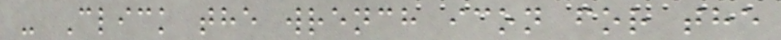- Click the wrench icon for the
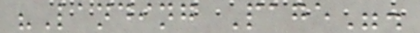"Landing Page".
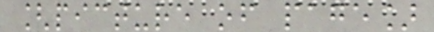[picture of page]
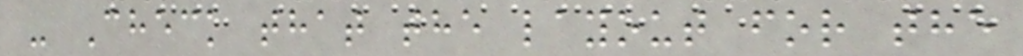- Check that the layout for the
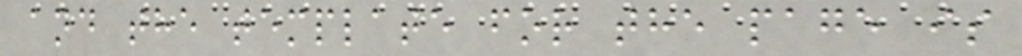and the template for the page is
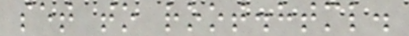set to root.html.
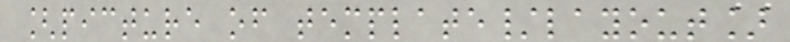[picture of template/layout]
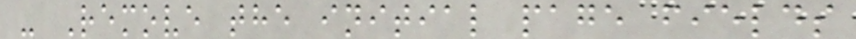- Remove the initial page fields
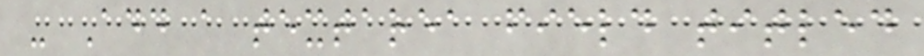- Add a textarea field titled
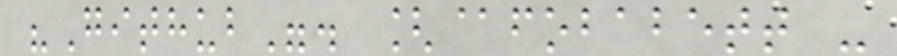"Github". [@fobabett -
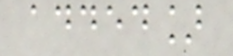added]
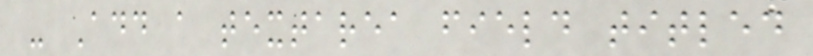- Add a textarea field titled
